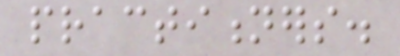practitioners.
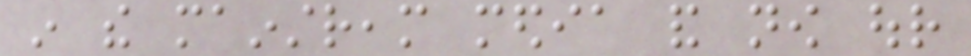in the mainstream media and now our
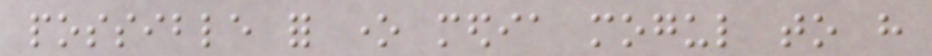possible for one media mogul to have
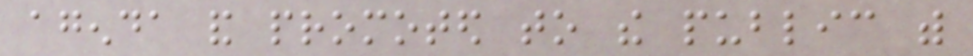agenda and promoted to the public with
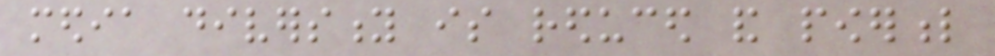media diversity is reduced and powerful
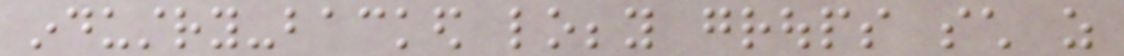industry-backed lobby groups such as
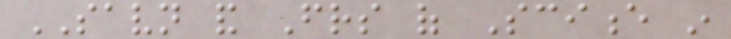SAVN and Friends of Science in
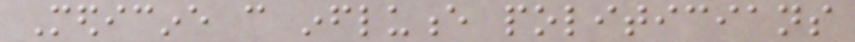Medicine can influence politicians
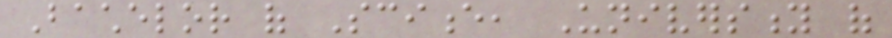Bachelor of Science, University of
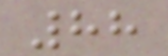88
